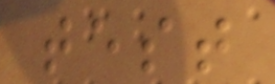test
